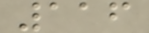116
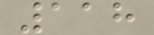118
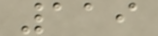119
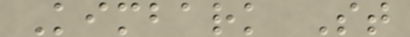Kimbark St
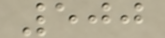500
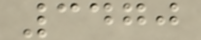3470
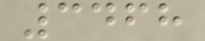3468
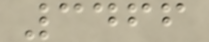3466
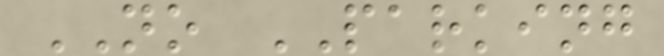NO PARKING
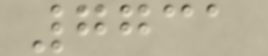7731
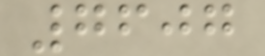7607
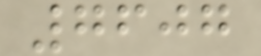7607
